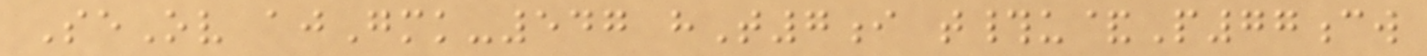SeOv ajGmk-547 hT7i t#u&P77cw
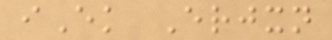iEk Erjxn
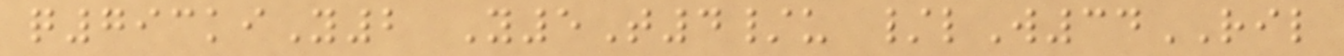q793kiY2 Y5T4/u /lW34RIL
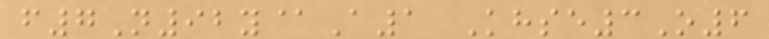f7N92y@A1 Khse3O6
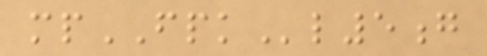mpFPKl5g
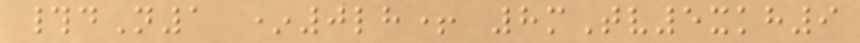#dN1 *0lh+ 8mTv5xkh9
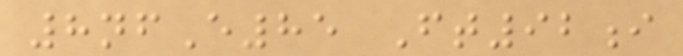8nfE85 Ft92i
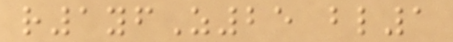r1yfZ25 bl1
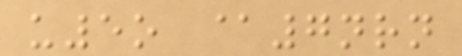u5o @7nrn
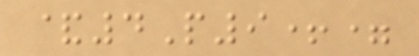&4P9+=
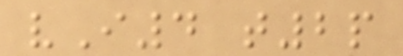vI4 t2p
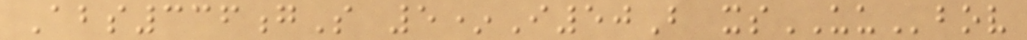Abs336gS 5*I50B xsUUbov
